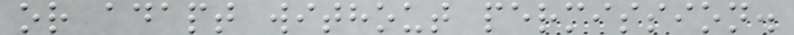or adapt without permission.
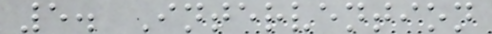5. Intervention
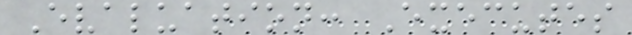Evaluation: Executes
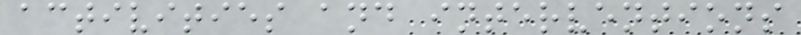activities and interventions
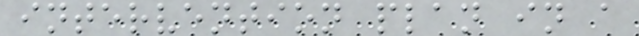intervention plan in a
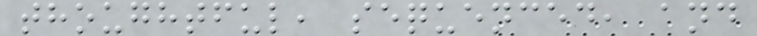thoughtful, sequenced, and
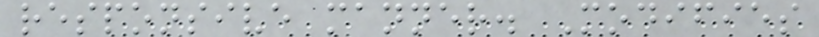responsive manner. Modifies
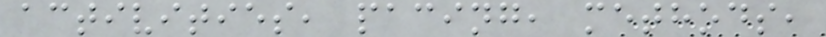activities, pacing, methods,
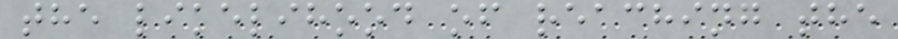the likelihood of reaching the
